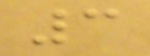3
